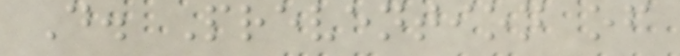D. Prevention of
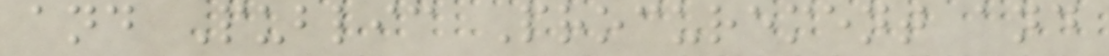and Public Procurement and
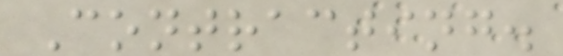Contracting.
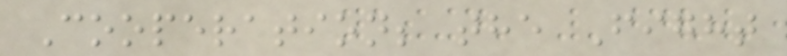Cooperation; the Fight
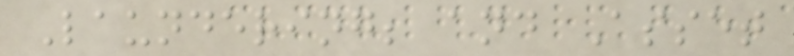Laundering; and Asset
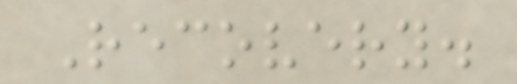Recovery.
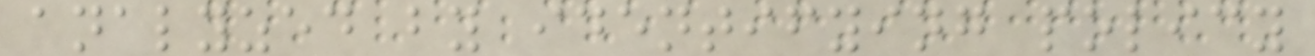analyzed by identifying policy
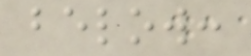below:
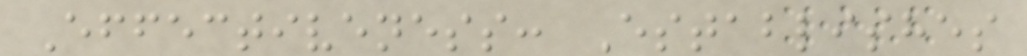Effectiveness: Establishes
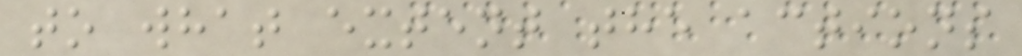to what extent the actions
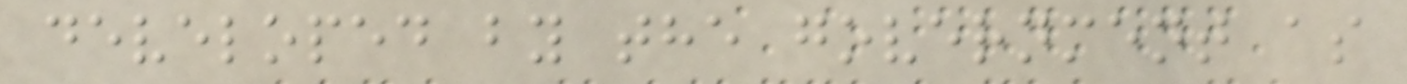developed by the government as
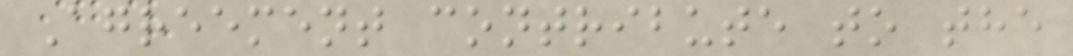Agreement contribute to the
